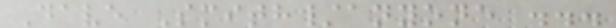Dave Smith/anyone ...
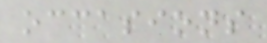occasions
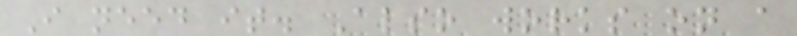I need it. Also works on a
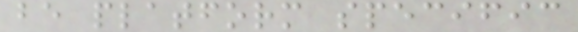be platform specific
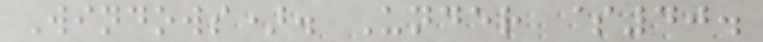Windows). Under $40.
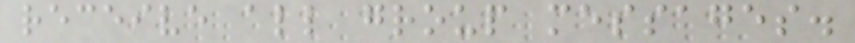receive all group messages.
